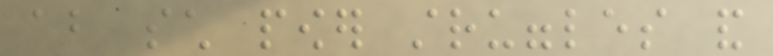about such power struggles and
